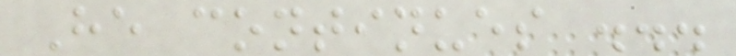He continues ...
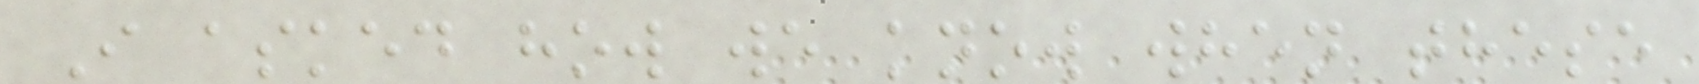I asked how we know when these
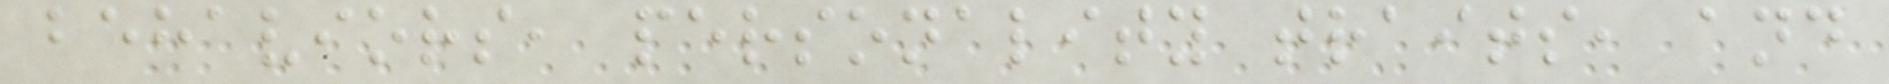behaviors, personality traits, and
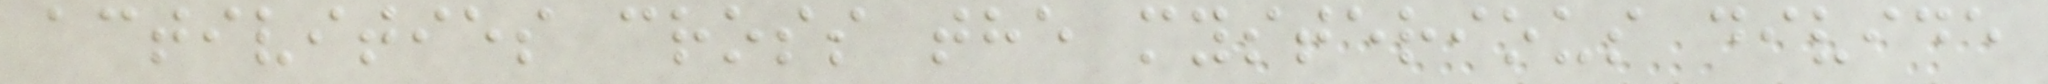activities cross the mysterious divide
